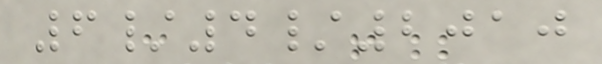6/4/2010
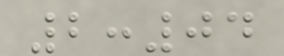2:04
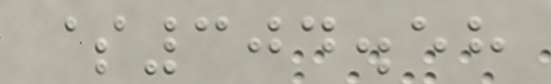$304.58
